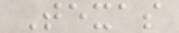Texas
